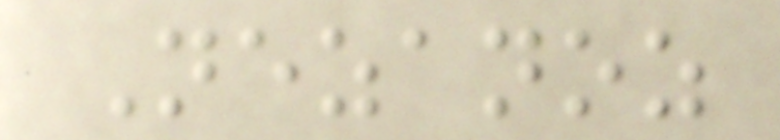Nezanoz
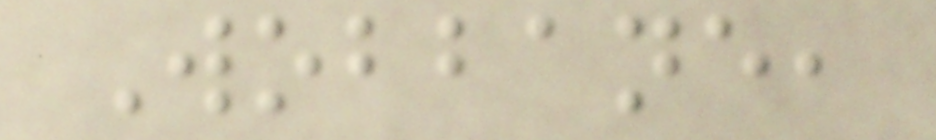Wobbane,
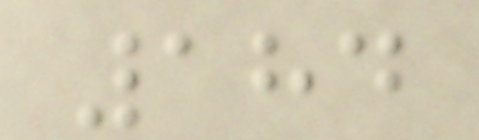184
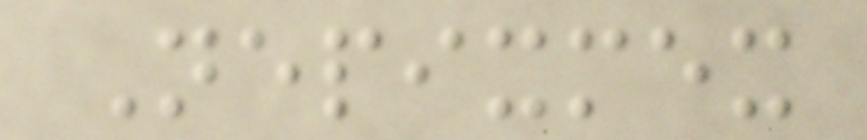Nepixmex
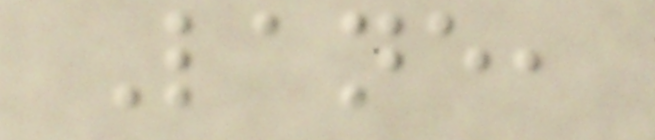Lane,
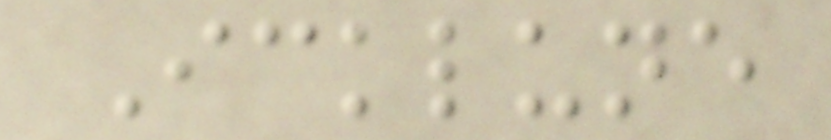Icklune
